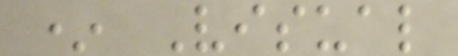* Visual
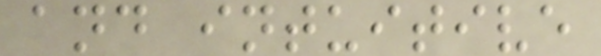and intuitive
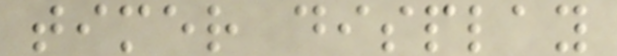timer display
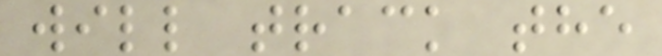will track the
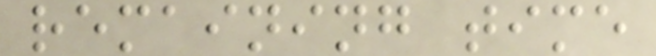remaining time
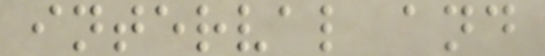interval and
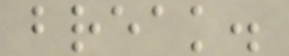break.
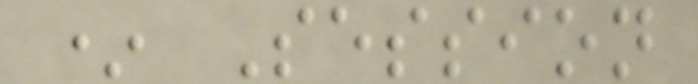* Session
